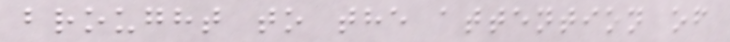brought to the attention of
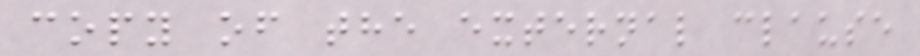copy of the external clause
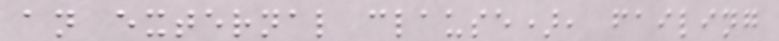an external clause), failing
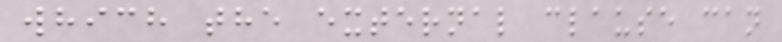which the external clause can
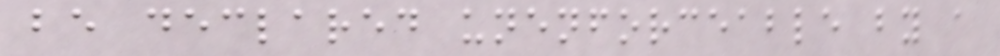be declared unenforceable by a
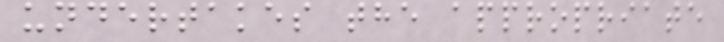undertakes the appropriate
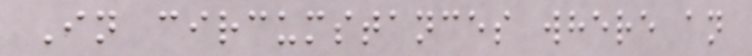In circumstances where an
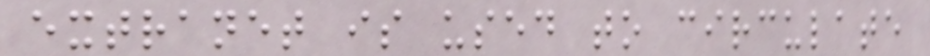extranet is used to circulate
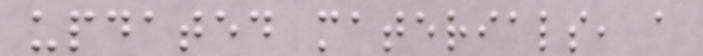updated materials, a
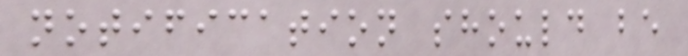notification should be
